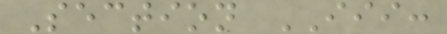Section III:
